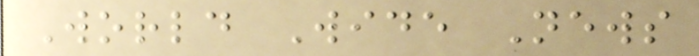World Wide News
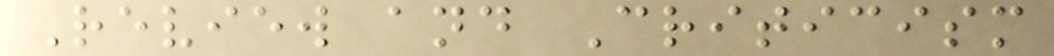Review and Criticism
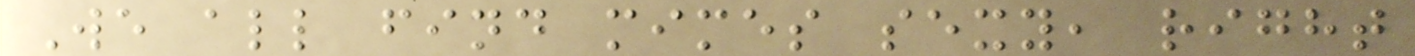We all find mimes sexy, right
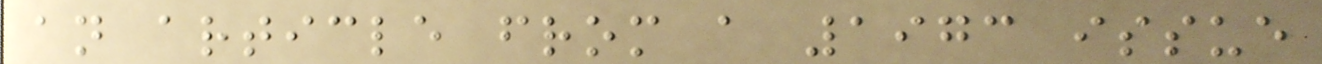an article from a 1973 issue
